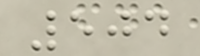504
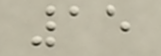15
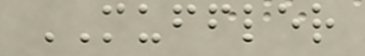MUFFLER
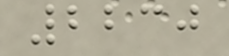2230
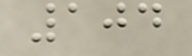104
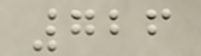726
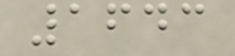1643
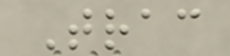Trac
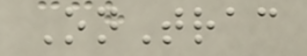OnTrac
